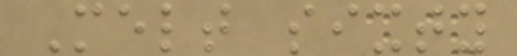Melt sixty
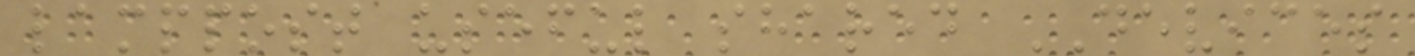lamppost useful shared DEVICES
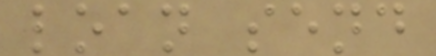loan send
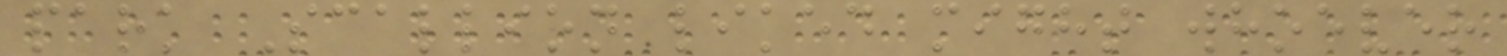park Scallion liked might whoever
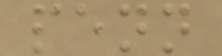penn
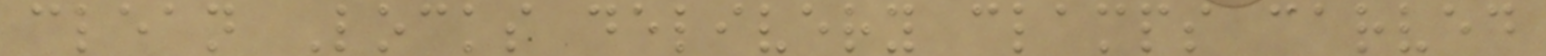clean Locks delivery clamps carved
